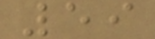59
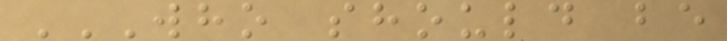WHO SHOULD BE
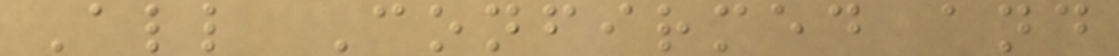All Confirmed and
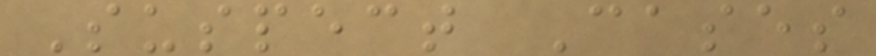Suspect Cases
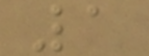1
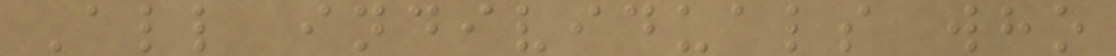All individuals who
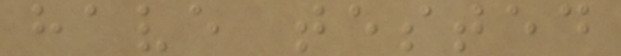have tested
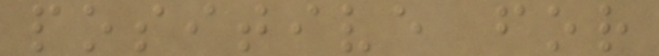positive for
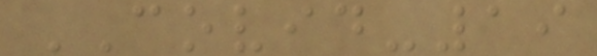COVID-19
